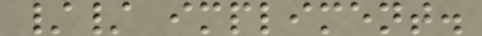// impliment.
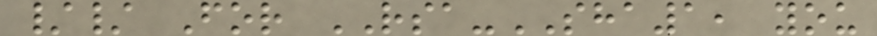// For RSA-SHA1, you
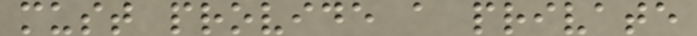must provide a private
